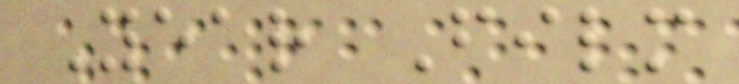Year Film
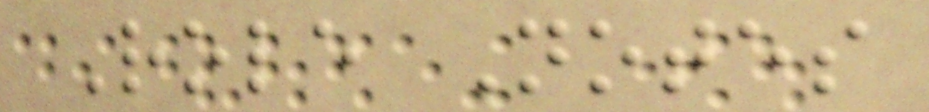Role Notes
